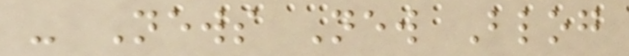- News New Blog
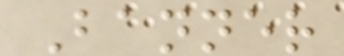Banner
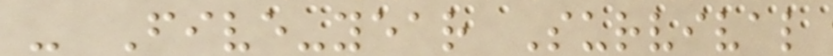- Five-year Survival
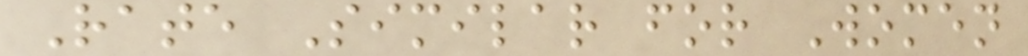Rate Similar for Women
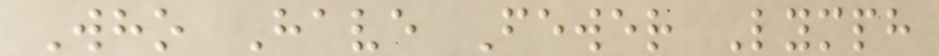Who Have Fewer Lymph
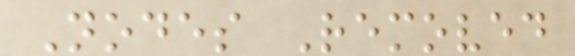Nodes Removed
